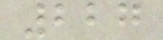227
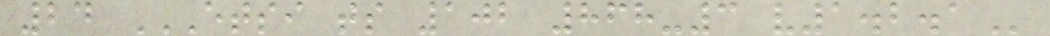24 ETSI TS 102 868-3 V1.2.1
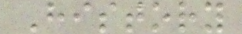History
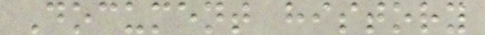Document history
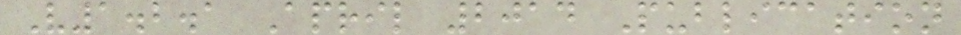V1.2.1 April 2014 Publication
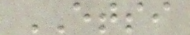ETSI
